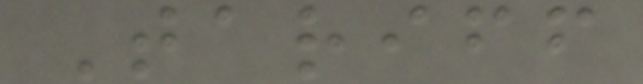Tariff
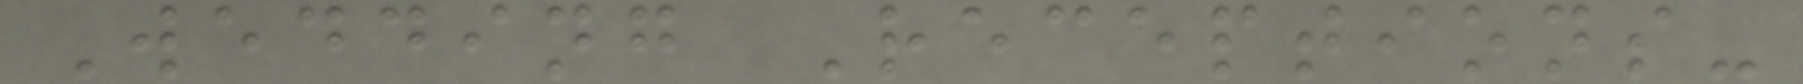Wedding Receptions-
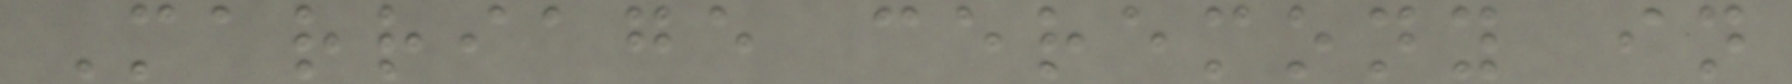Marriage ceremony in
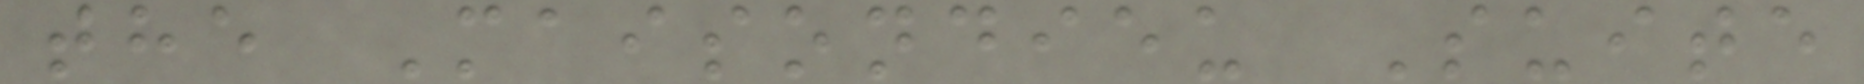the Maisondieu Suite
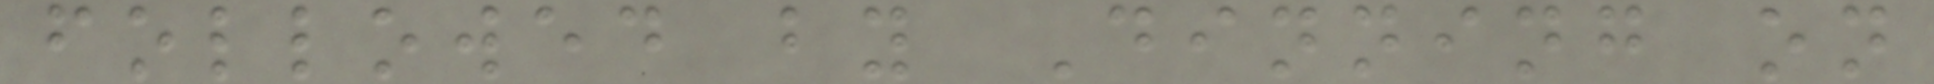followed by Dinning on
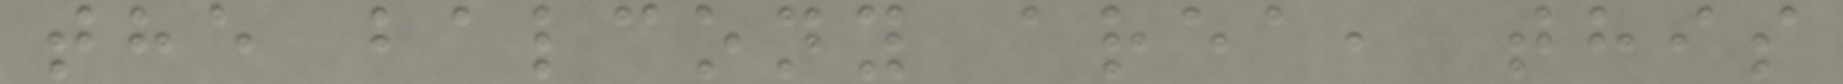the balcony area, this
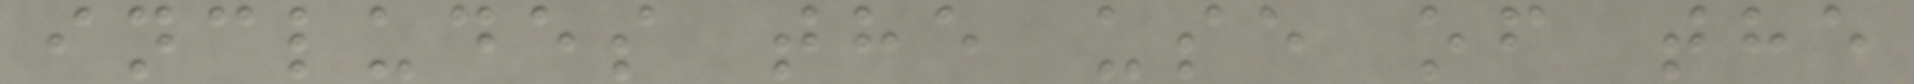includes the use of the
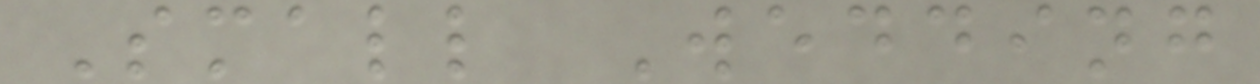Small Wedding
